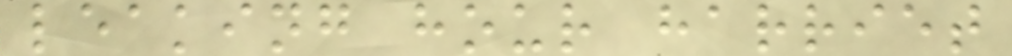leaking hour harriet
